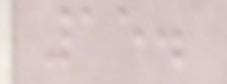15.
